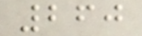260
